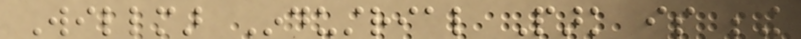Willmar Industrial Park is being
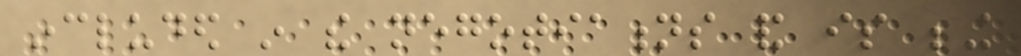included in the negotiations and is being
